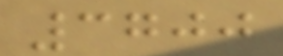3700
